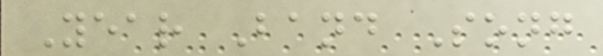Year Band Song
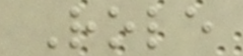Role
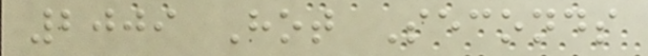2009 Hot Seconds
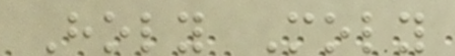Holy Moly
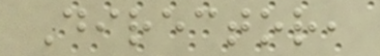Director,
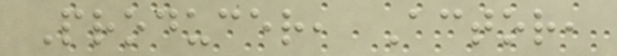Producer, Actor,
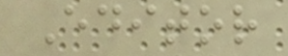Editor
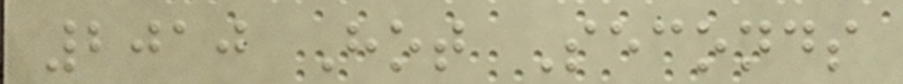2010 Hot Seconds
